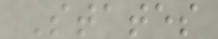States
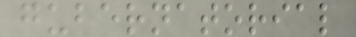gubernatorial
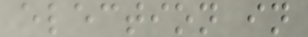election in
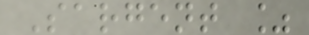Sargent %
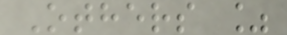Others %
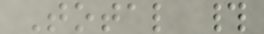Total #
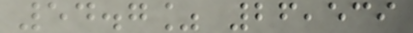54.7% 26,539
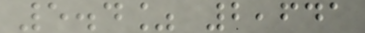5.4% 2,641
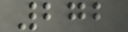272
